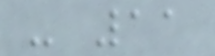- 11
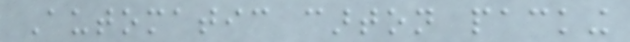Automatic carton packing
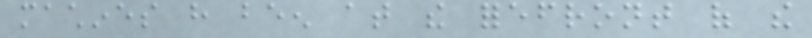machines have been at the forefront of the
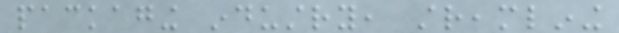packaging industry, streamlining
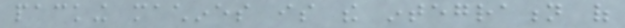packing machines is the integration of
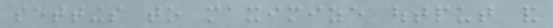settings to maximize output and
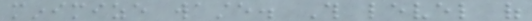minimize waste. This level of
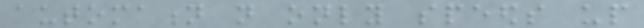automation not only speeds up
